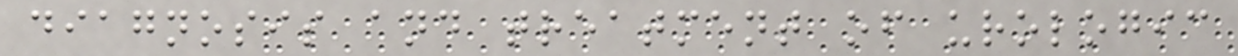diagnosis and treatment of urologic
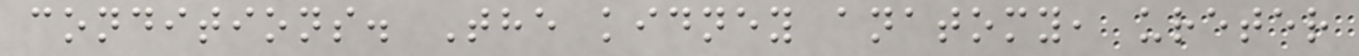conditions. The kidney anatomy, ureter
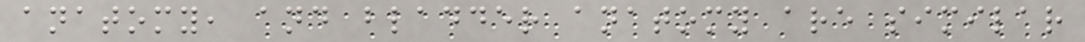anatomy, and bladder anatomy are similar
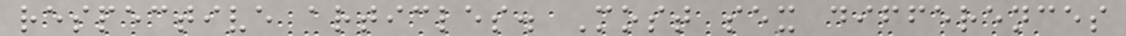respective articles. Most sex differences
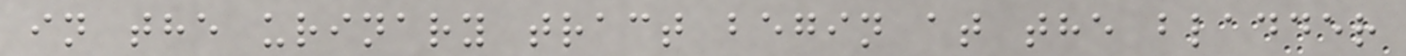in the urinary tract begin at the bladder
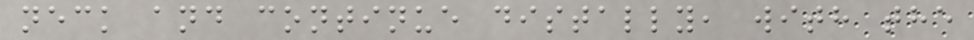neck and continue distally, with the
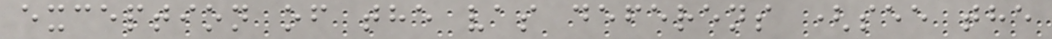exception of the vas deferens (see the
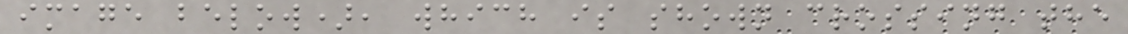image below), which is shown crossing the
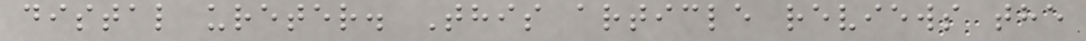distal ureter. This article reviews the
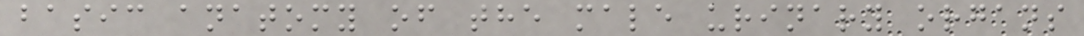basic anatomy of the male urinary organs
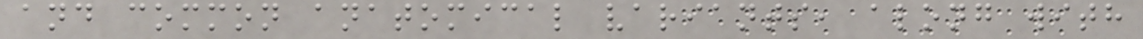and common anatomical variants, along with
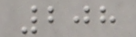208
